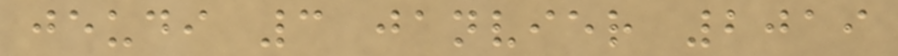jeudi 3 janvier 2019
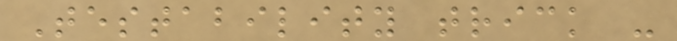Testability trick -
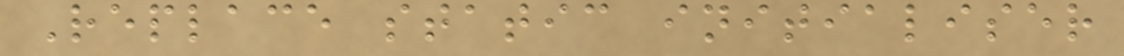Replace static initialiser
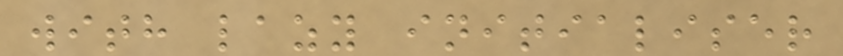with lazy initialiser
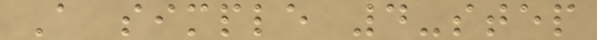A simple 4-step
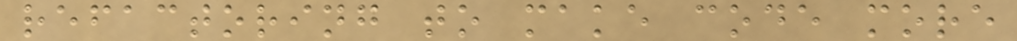refactoring to make code more
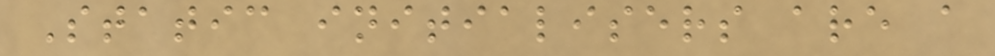Static initialisers are a
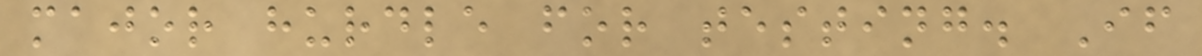major hurdle for testing. If
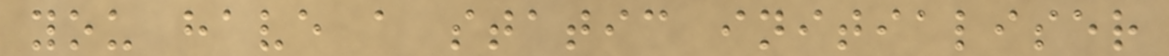you have a static initialiser
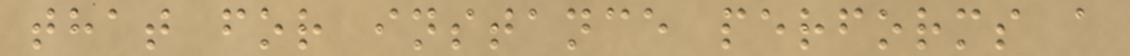that for instance performs a
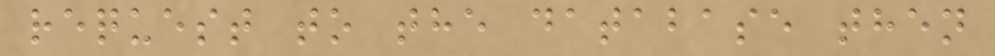request to the database then
